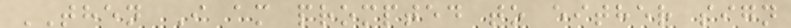THEN I am prompted to either sign
